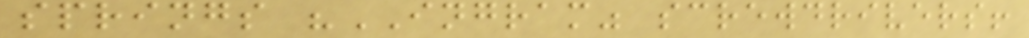springs "INGRAM" screwdrivers!
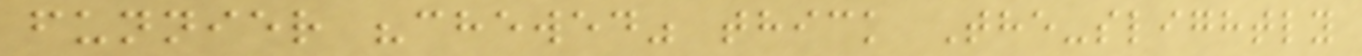funnier "chewed" thick The-slightly
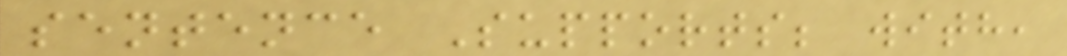sentence Supports; with,
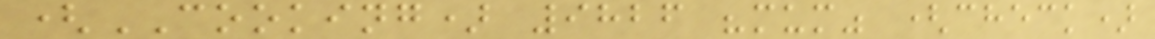(COOKING) 9826 "mum" (check)
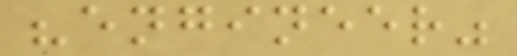"engineer"
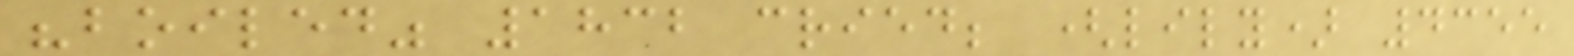"boiled" 1832 cried; (lily) 4355
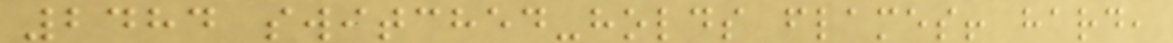2484 switched-holds flames! hard,
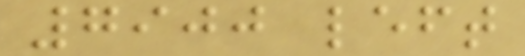7900 left
